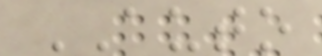AUTO
